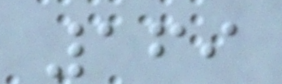169
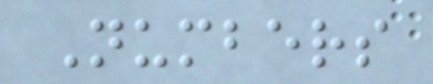Numbers
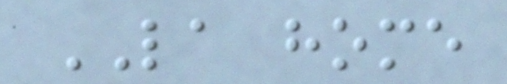LA home
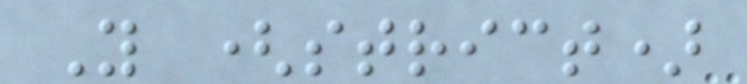Y (strict)
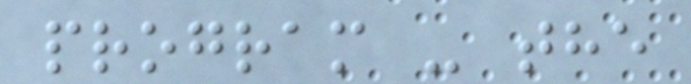program - the
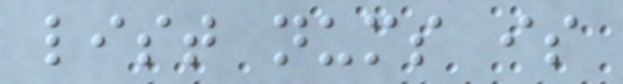list nums is
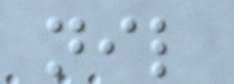nil
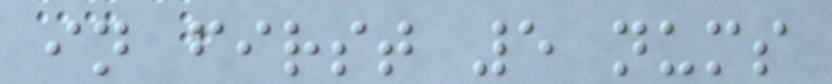in first 5 nums
